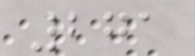271
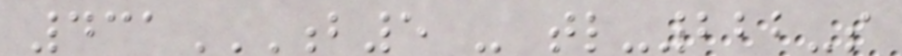431B5 - TL-222-S
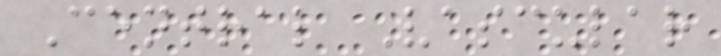Central Vascular
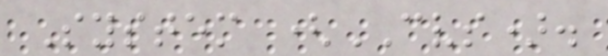System (CVS).
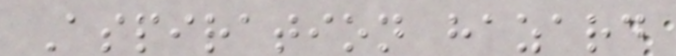Aspiration hazard
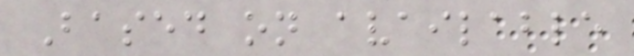Based on available
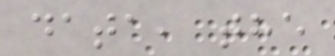data, the
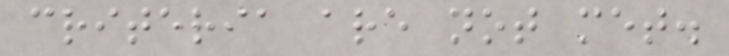criteria are not met.
